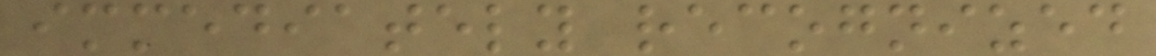immediately recognized
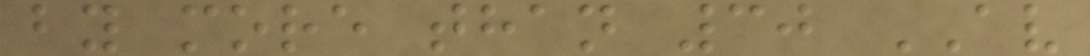by more than 30 AV
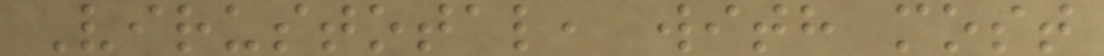Virustotal, with most
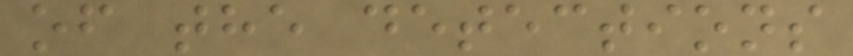of the detections
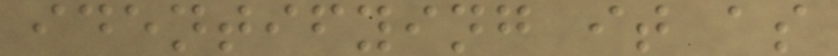identifying it as
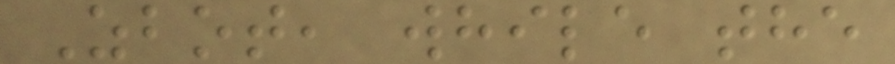Zbot, while the
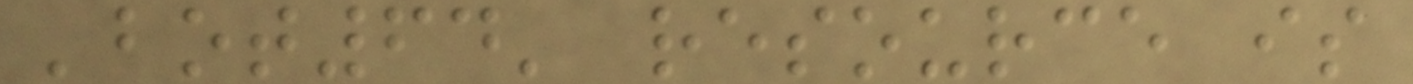'bot64' resource is
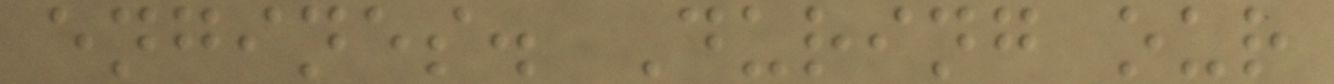engines. During our
